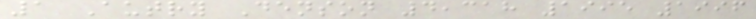1 Autry Denson 4,318 1995 1996
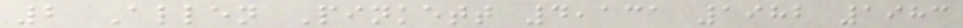2 Allen Pinkett 4,131 1982 1983
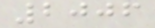2006
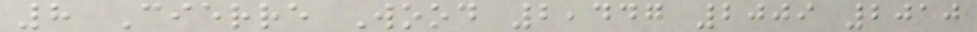8 Cierre Wood 2,447 2009 2010
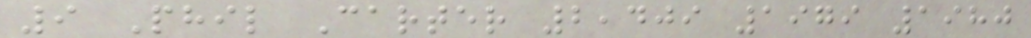9 Phil Carter 2,409 1979 1980
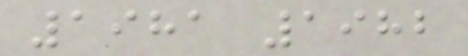1981 1982
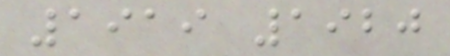1919 1920
